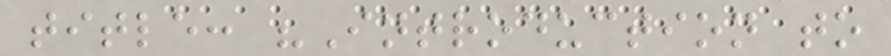title: "Introduction to
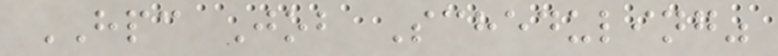HPC Job Scheduling"
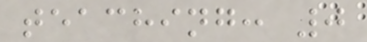teaching: 0
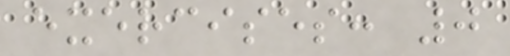exercises: 0
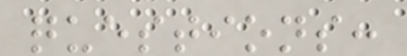questions:
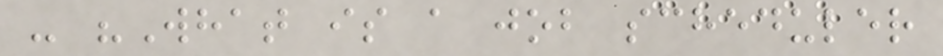- "What is a job scheduler
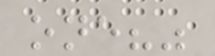one?"
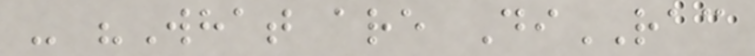- "What are DiRAC
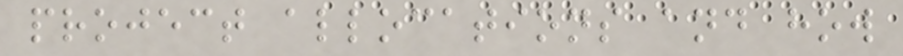project allocations and how
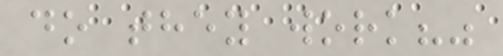do they work?"
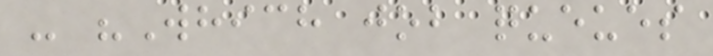- "Which job queues
